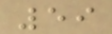59
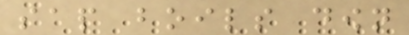sap boils down
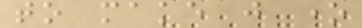to make just one
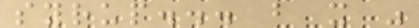syrup... but it was
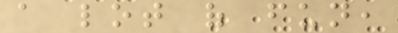a lot of fun,
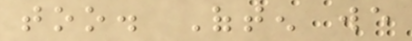too. Often we
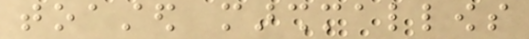toasted marshmallows
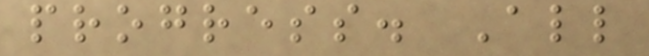progress. All
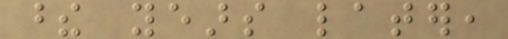these years later,
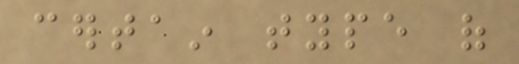certain type of
